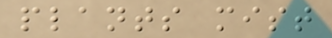plants mist
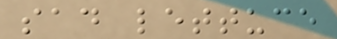sad lettuce
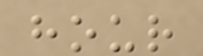hour
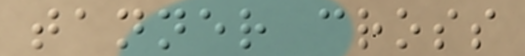tanner cross
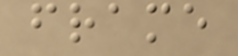frame
